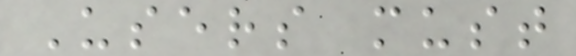Users must
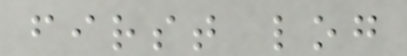first log
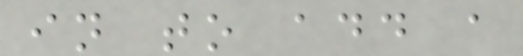in to add a
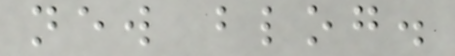new blog.
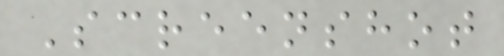Screenshot
